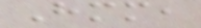Hmm,
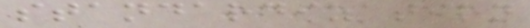standardization
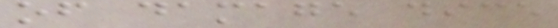of damage dice
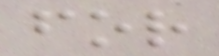for
